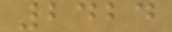2424
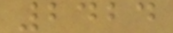2424
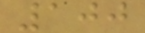100
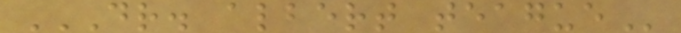DR. ALBERT TEAGUE
